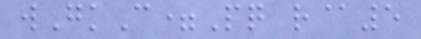wGkC=Pq r@5
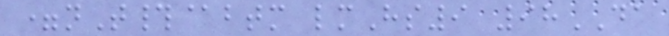=nT#@btm lmHs9 98DA
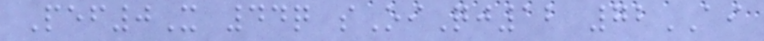Pef0X 44q sOiQj12 72AI
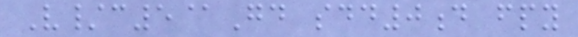V/c5@Gd sdd0d fpy
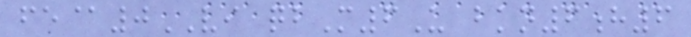fe@0VI qbM6U bkn6h6
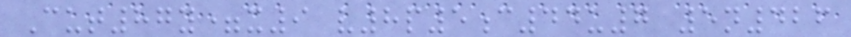Cut87y=x9 v8p5c44u7 5n426
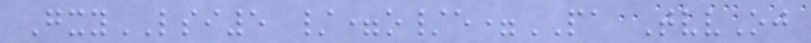GxyLSI5 /=o/e=PA TvvOj
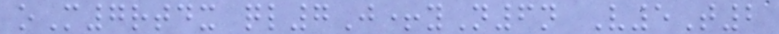oM7rtdx ql7J+yN6n V5T2
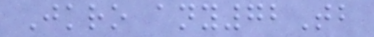Jkro any72Tb
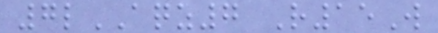7lAQZ7 R15W
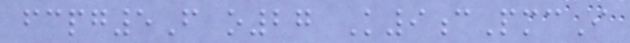fcpg5F o27 K9cPmcI
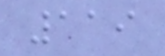119
